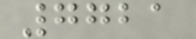7721
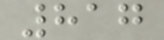817
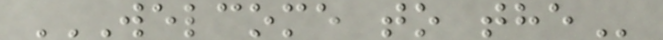WELCOME TO THE
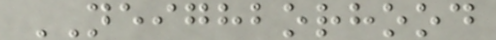NEIGHBORHOOD
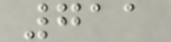711
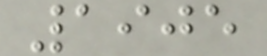1905
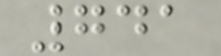741
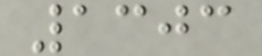1303
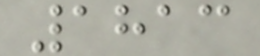1813
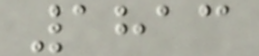1813
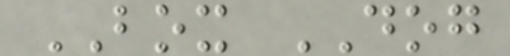BOX DOG
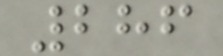286
